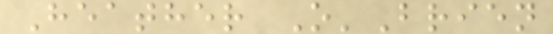Heather O'Brien
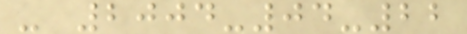- 2004-04-22
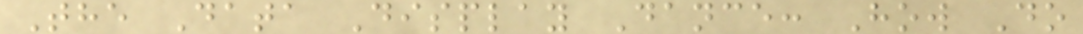The Data Display Dance: How Do
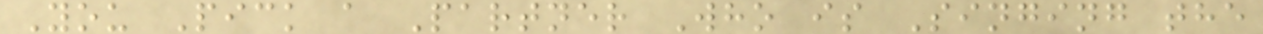You Pick a Partner Who is Singing the
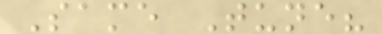Same Tune?
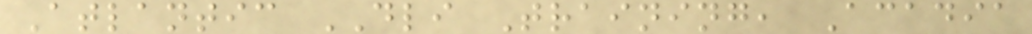Atlantic DLI Training, Acadia
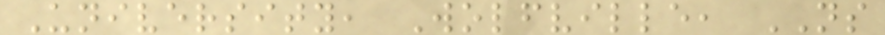University, Wolfville, NS
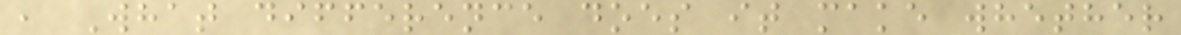, What difference does it make whether
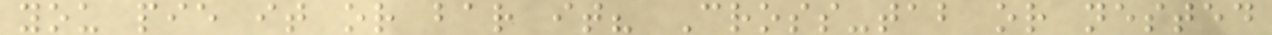you pie it or bar it? Cross-tab or nested
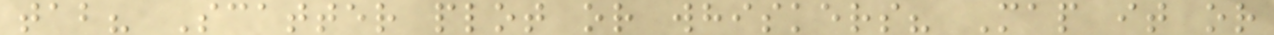tab? Scatter plot or whiskers? Map it or
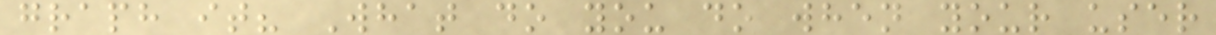graph it? What do you do when your user
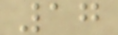17
